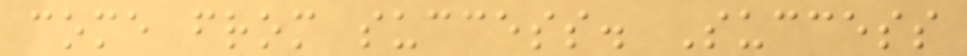come from success. Success
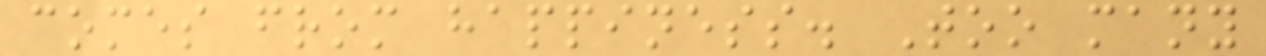comes from happiness. Too many
